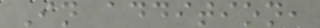In addition,
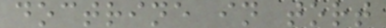doctrine in tort
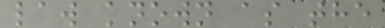law known as the
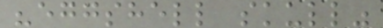"eggshell skull"
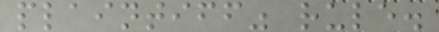plaintiff" rule.
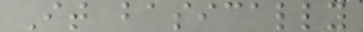It basically
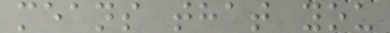means that you
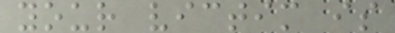your victim is
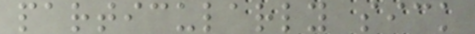particularly sick
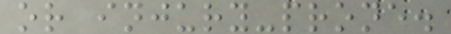or injury-prone.
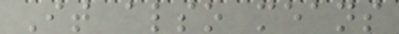It also means
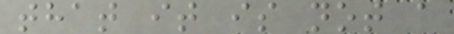that it is not a
